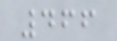466
